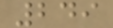249
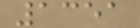1351
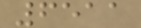6511
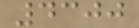4300
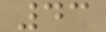43
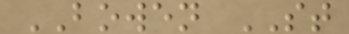BOWEN ST
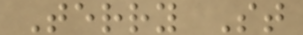Terry St
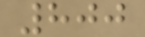800
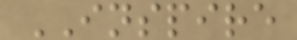INSPIRE
